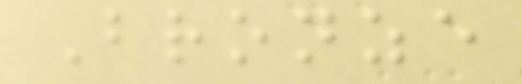Bronze
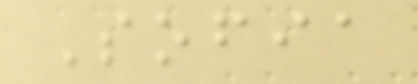Sofia
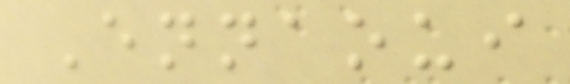Ennaoui
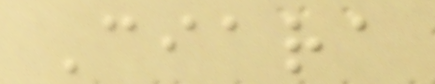Ciara
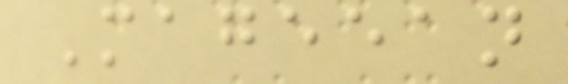Mageean
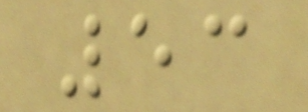53
